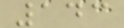143
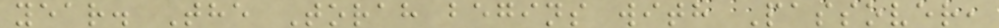year. The Torah begins with Passover,
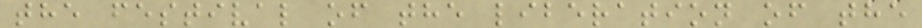the festival of the liberation of the
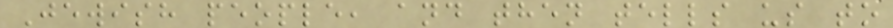Jewish people, and then tells us to
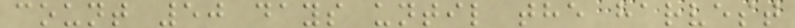count 50 days until the harvest
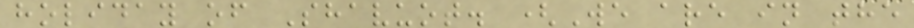holiday of Shavuot. (We are in the
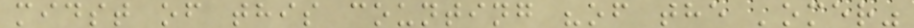midst of this counting "of the 'omer"
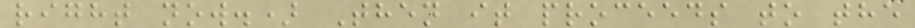right now.) Then it proceeds to the
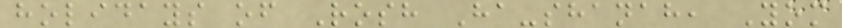holidays of Rosh Ha-shanah, Yom
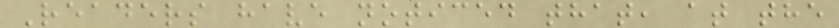Readers have noticed that, at the
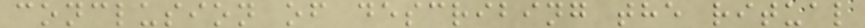conclusion of describing the ritual
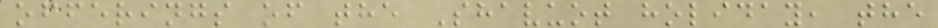offerings of the Shavuot holiday, the
